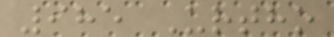985 Urtho
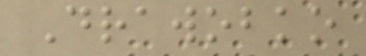Drawobko
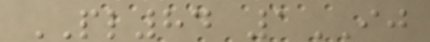PL84 1IJ
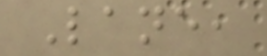Lane,
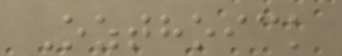Ozthoick
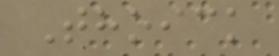Thoick
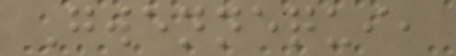Gwennequi,
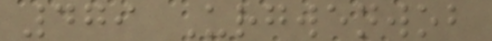479 Urgwenwob
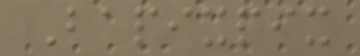Bapixpix
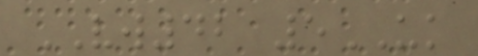VW42 5UK
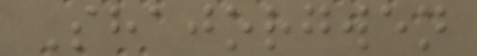Shajorgwen
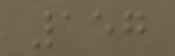157
